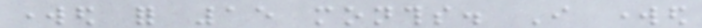worked for 15 months. I worked
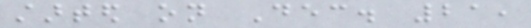started on Dec. 21,
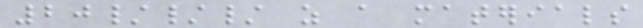20/// as a materials
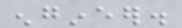engineer.
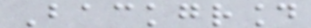Background
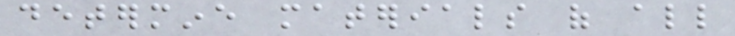determine materials of all
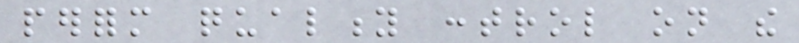perform quality control on the
